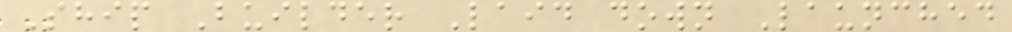Ship Builder Laid down Launched
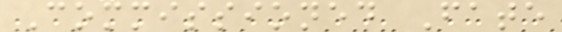Commissioned Fate
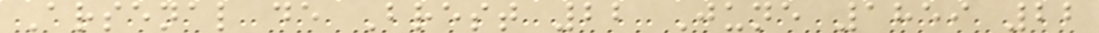Arsenal de Brest 22 June 1859 22
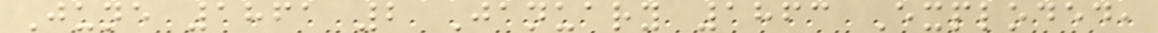June 1861 2 January 1863 Exploded,
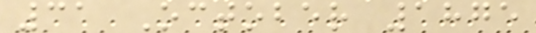31 October 1875
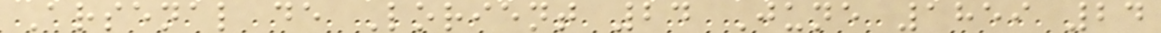Arsenal de Lorient 24 June 1859 24
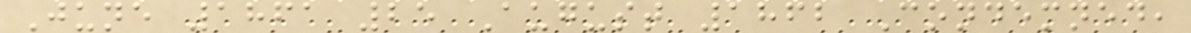June 1861 25 August 1862 Condemned,
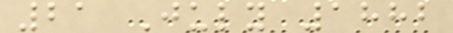21 July 1882
